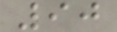90
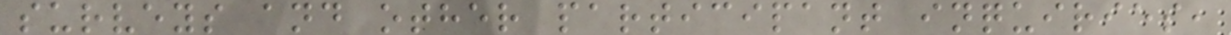surveys and other participant inquiries,
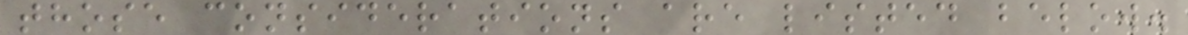those considerations are listed below.
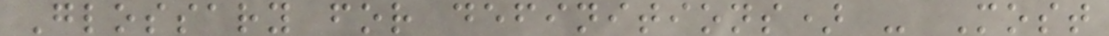Glossary for definitions) - Most
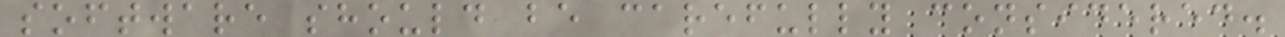software should be carefully considered.
